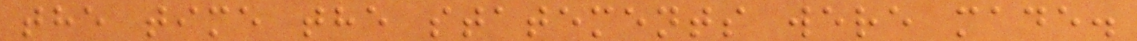the time the statements were made.
